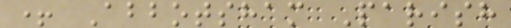+ Abbotsham Parish
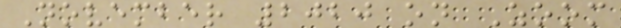November 2020 on Zoom
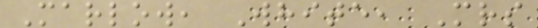Marlow, White, Mrs
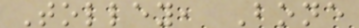Tolley, Bone
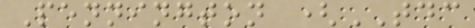Pennington (TDC
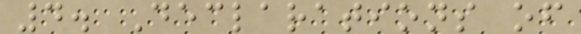4. Declarations of
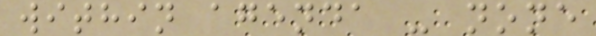within agenda - none
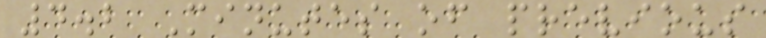4.2 Minutes of previous
